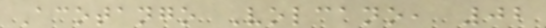Acotango Volcano, 02
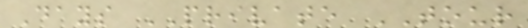Days PRIVATE TOUR
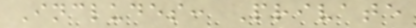Includes: Private
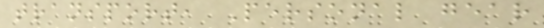transport, Personal gear
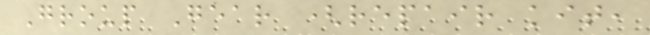Group Gear (repair kit,
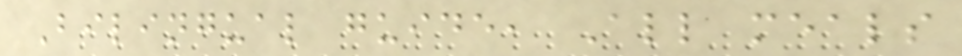Bilingual guide, All meals
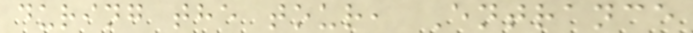during the tour, Entrance
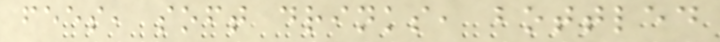fees, soft drinks, bottled
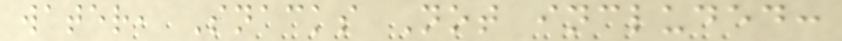water, Snacks Not included:
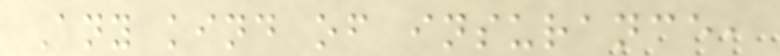Any kind of insurance,
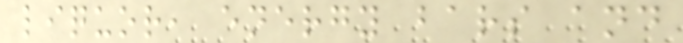liquor, energy bars and
